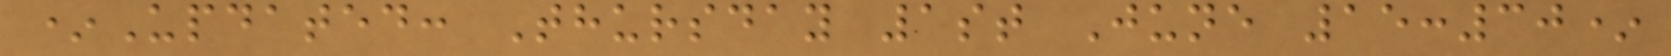*Updated: Thursday 1st June 15:30*
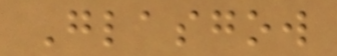Glasgow
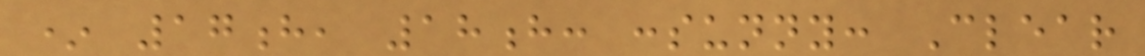* 17h, 18h: :sunny: Clear
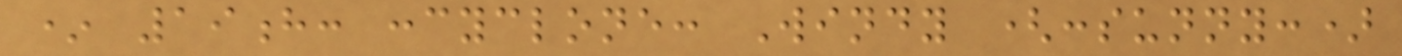* 19h: :cyclone: Windy (:sunny:)
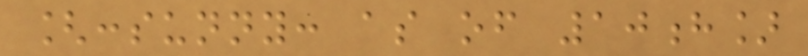[:sunny: as of 10h]
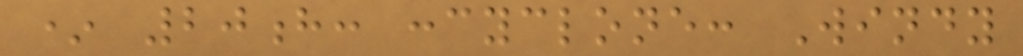* 20h: :cyclone: Windy
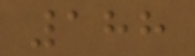188
